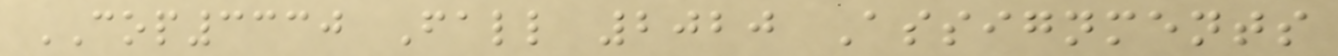COP3330 Fall 2020 Assignments
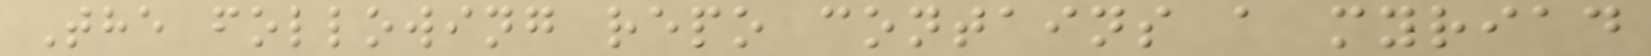The following repo contains a myriad
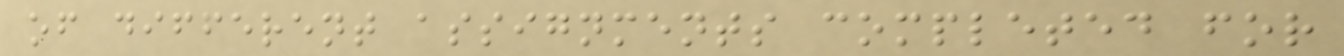of different assignments completed for
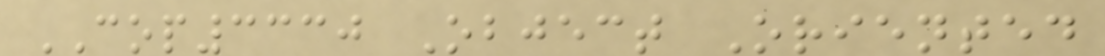COP3330 Object Oriented
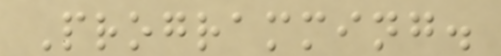Programming.
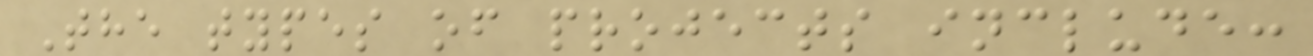The types of projects include:
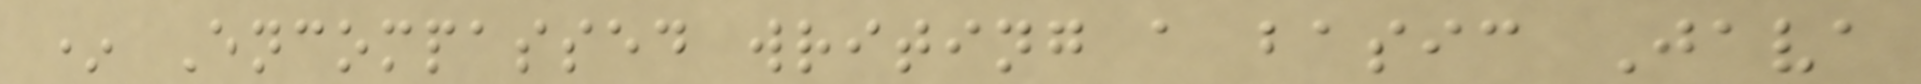* Encompassed writing a basic Java
